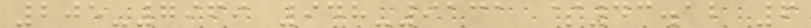205-7969 948-9131 $43.12 6
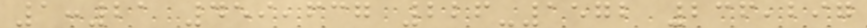1:21 459,637 226-1572 236,297
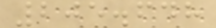205.648
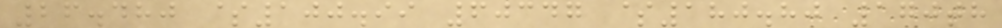26.480 $100.99 60347 $180.80 170th
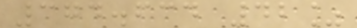374.634 42%
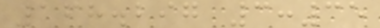168.297 3:35
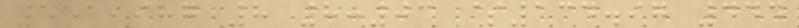551,987 8 8:03 $134.97 444
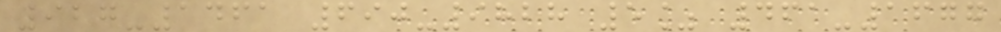927-1461 690-9828 5% 461-1677
